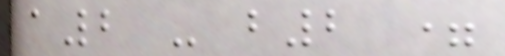a2 - b2 =
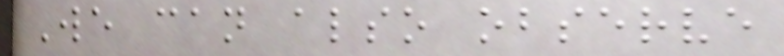We can also observe
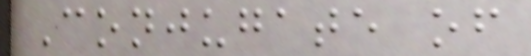Conjugate of
